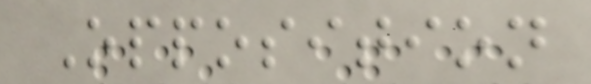Opposition
